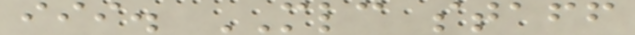iii. MLC staff
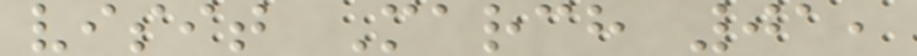visit March 01,
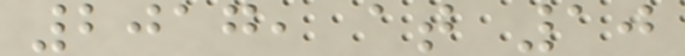2017, at 10
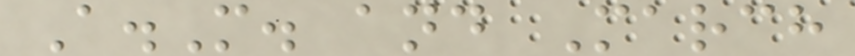A.M. and March
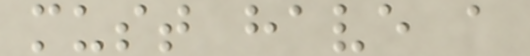must have a
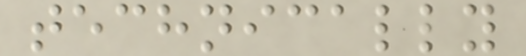technically
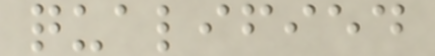qualified
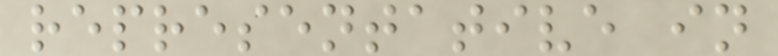representative in
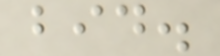bid.
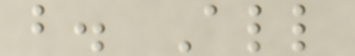b. All
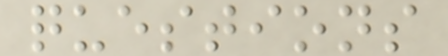questions
